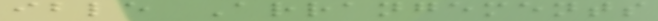ible Arrangements
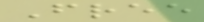Free
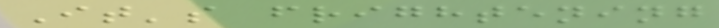It's frightening
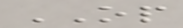OP
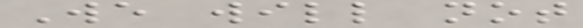We will not
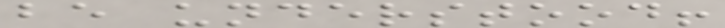be understood!
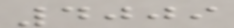4009
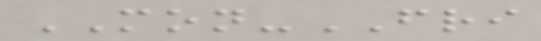MON-FRI
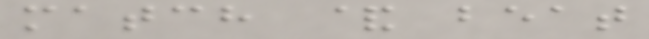match & beat
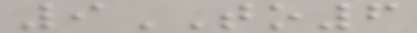9TO6
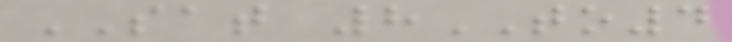SAT 8TO4
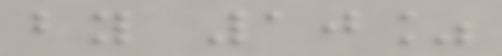by 10%
